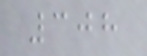308
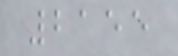2155
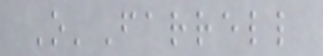O'Farrell
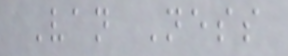Van Ness
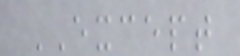EXCEPT
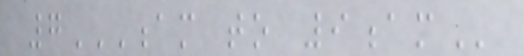7AM TO 9AM
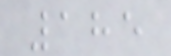185
